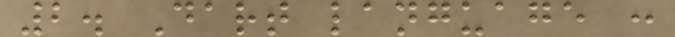2. Dart language :
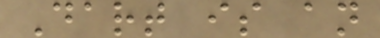Dart is an
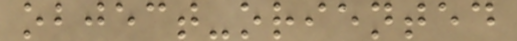object-oriented
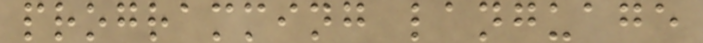programming language
